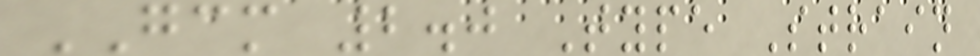GCM 2.0 Type Strain
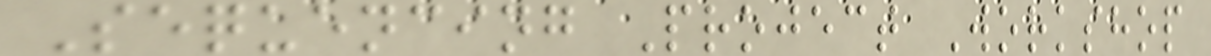Sequencing Project Workshop
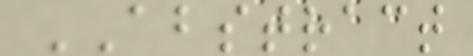ABSTRACT
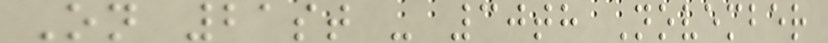On 21st - 30th November
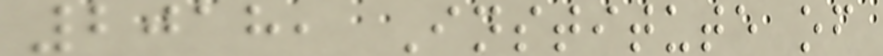2018, Institute of
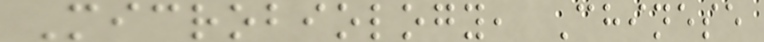Microbiology, Chinese
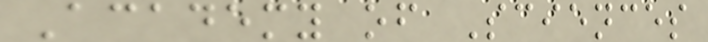Academy of Sciences
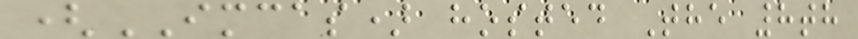(IMCAS) hosted The 8th
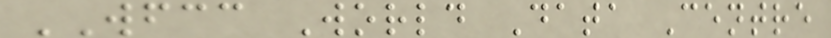WFCC World Data Centre
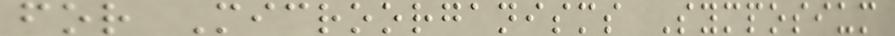for Microorganisms Symposium
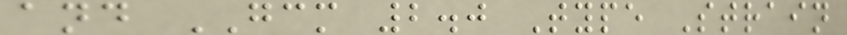and GCM 2.0 Type Strain
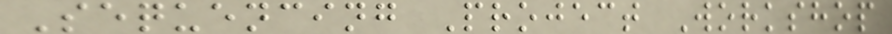Sequencing Project Workshop
